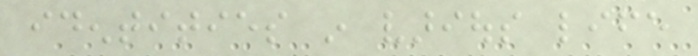identities in various life
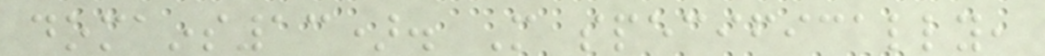domains13). More specifically,
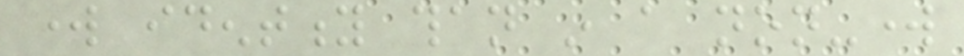work identity than in a non-work
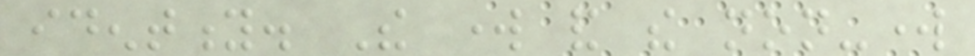identity. The work and the non-work
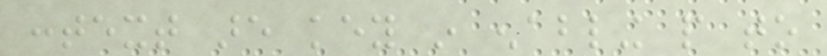context are key in enabling people to
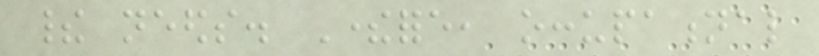their needs. Therefore, occupational
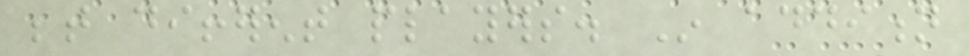between different players. In addition
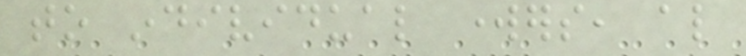to individual workers, also
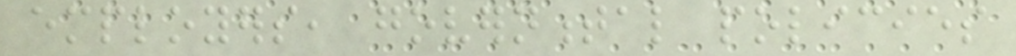employers, governmental policies
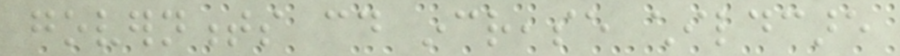governments could increase childcare
